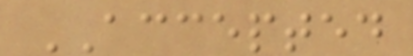ACCEPTED
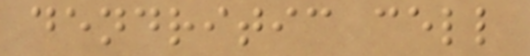dendritic cell
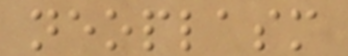neoplasm
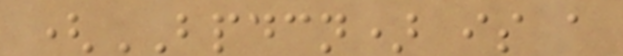(BPDCN) is a
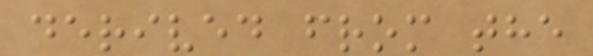derived from the
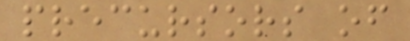precursors of
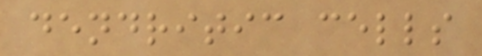dendritic cells
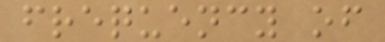frequency of
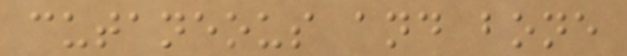cutaneous and bone
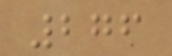276
